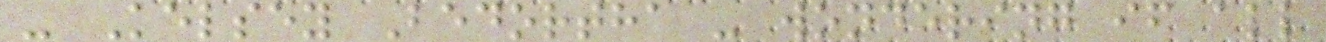- Kelsey Bedortha - wondering if all
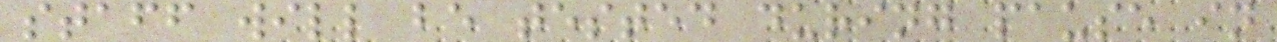staff will be tested during pause in
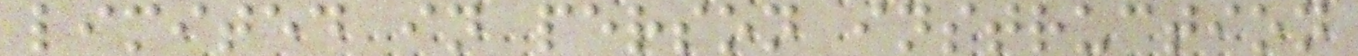limited in person instruction
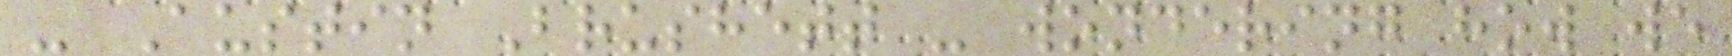- Austin Brushett - wondering how we
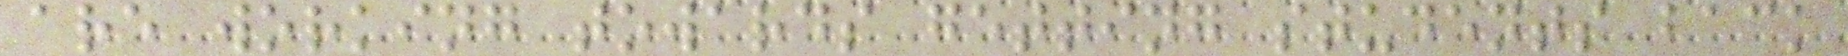are working towards getting students back
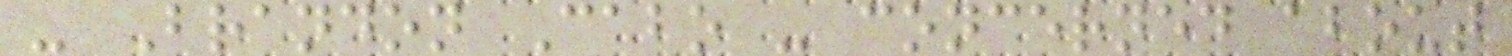- Brandon Cabo - concerned about
